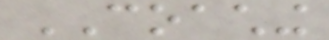COACHING
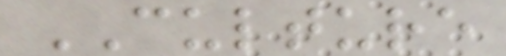CULTURE
